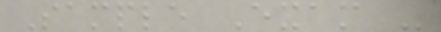Sample Exam -
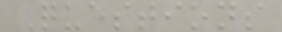Questions
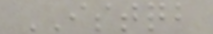ISTQB
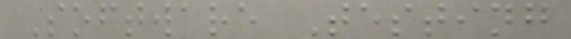Software Testing
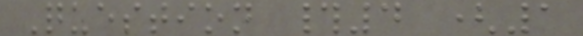Question #4 (1
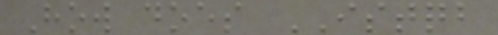How does ISTQB
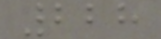228
